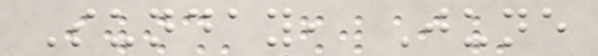Sunday, June
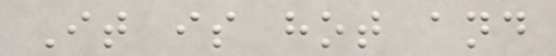It is hot and
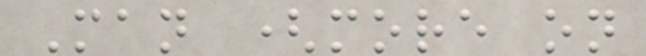Man (more on
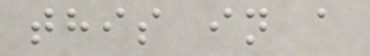this in a
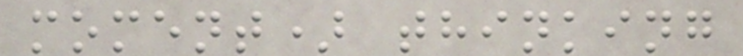moment) thinking
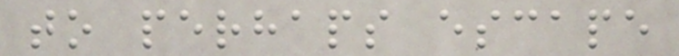to perhaps escape
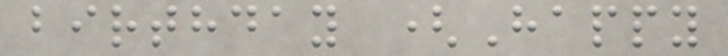birthday (Happy
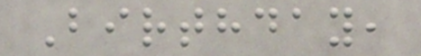Birthday,
